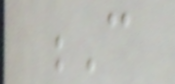C
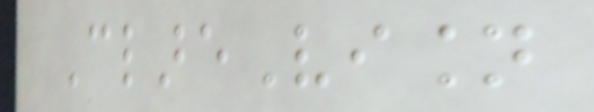ClareVision
